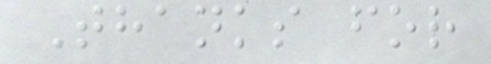Thanks for
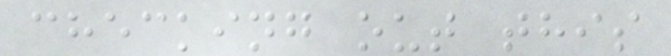checking out this
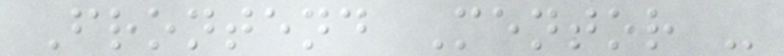Frontend Mentor -
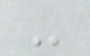-
